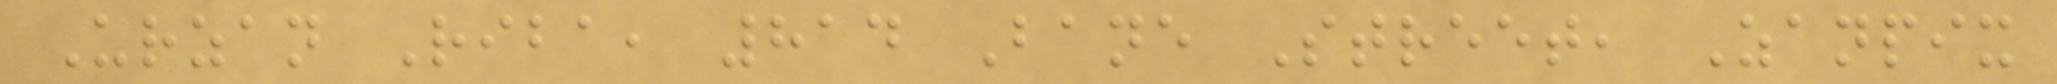Urzan Riba, 814 Bane Street, Zanpix
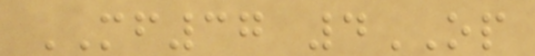MF37 4OP
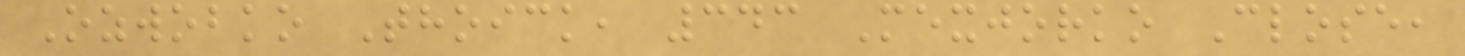Ozwobko Thoick, 343 Mexjorko Close,
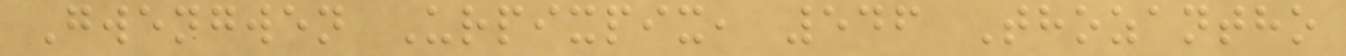Gwengwen Urpixpix, 546 Thozantho
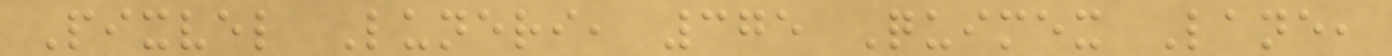Pixvel Luneri, 375 Quimex Lane,
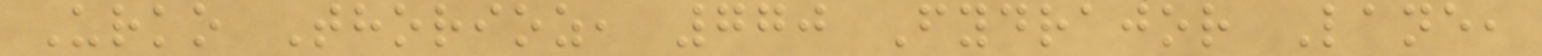Urko Thorioz, 770 Fydrajor Lane,
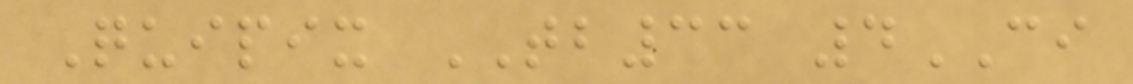Quipix TB33 4CI
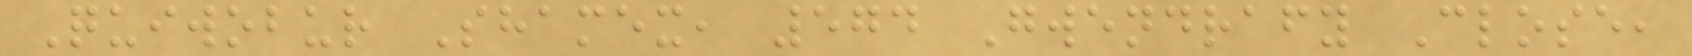Quiwobur Shamex, 574 Gwendrafy Close,
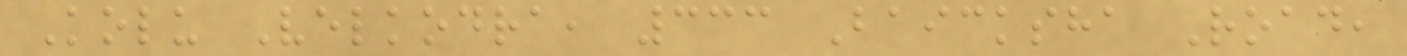Kolu Velkodra, 333 Baicksha Road,
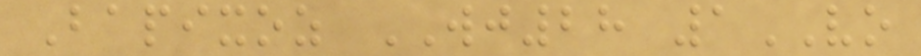Bapixoz WJ28 1VO
